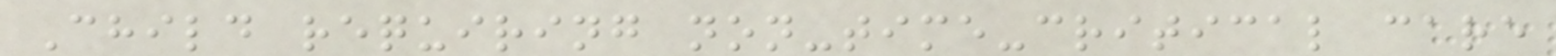Child requiring non-time-critical care
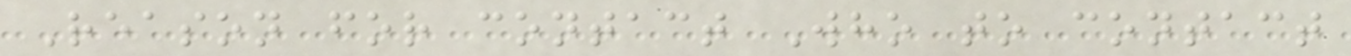Reason for contact Who to contact
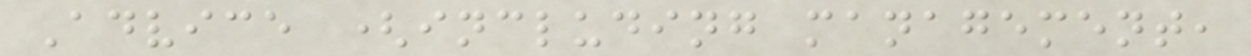Advice (including management,
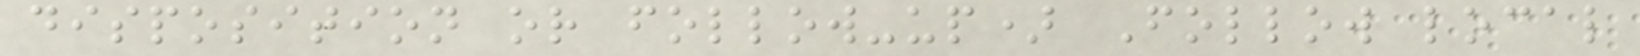disposition or follow-up) Follow local
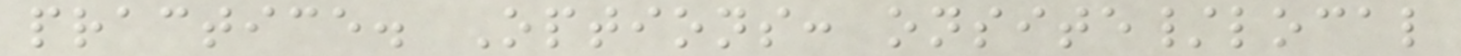practice. Options: onsite/local
